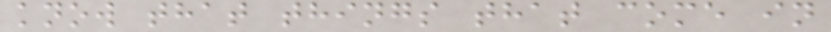know that things that come in
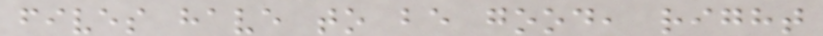fives have to be good, right
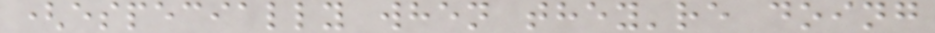(especially when they're doing
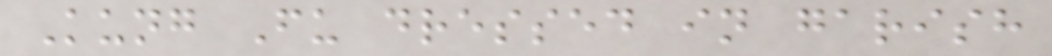Kung Fu dressed in garish
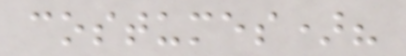costumes)?
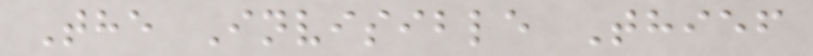The Invisible Thief
